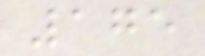175
